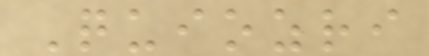Quiozri
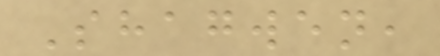Shagwen,
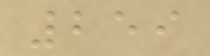259
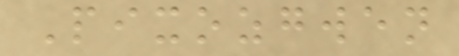Pixozgwen
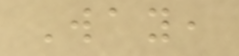Way,
